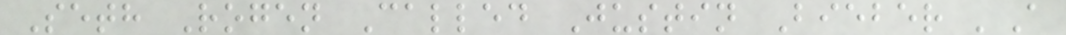Seth Rogen Called Justin Bieber 'A
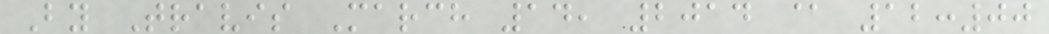By Travis March 14, 2014 @ 12:00
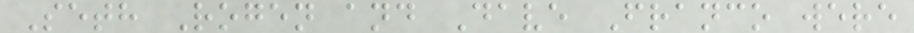Seth Rogen and Dave Franco were
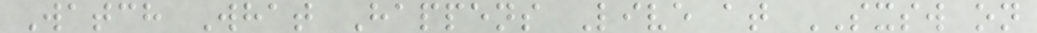Watch What Happens Live at SXSW on
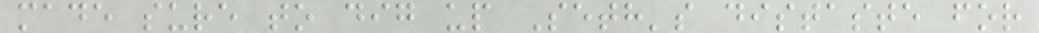made sure to dig up Seth's distaste for
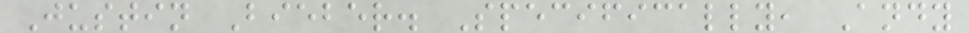Justin Bieber. Specifically, Andy
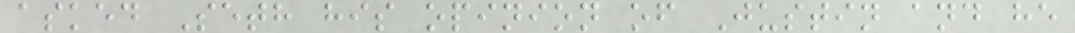asked Seth his opinion of Justin and he
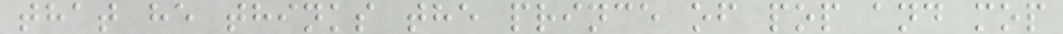that he thinks the prince of pop and mop
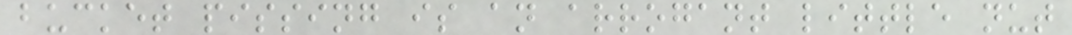bucket pissing is an arrogant little nut
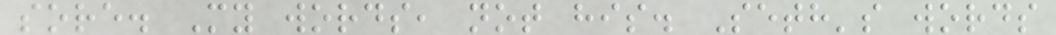sore. My words, not his. Seth's words
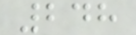248
